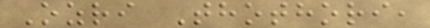Ozri Thothori,
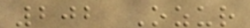202 Ozur
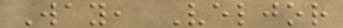Way, Veljor
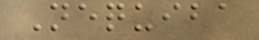Nequiba
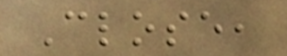Close,
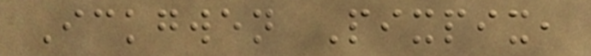Ickgwen Pixpix,
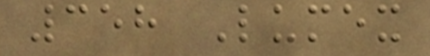358 Lumex
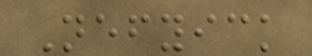Nefyick
